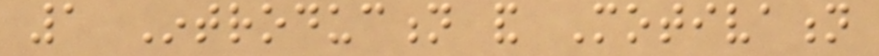1 Introduction and Motivation
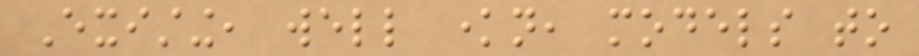Existing, well known, models to
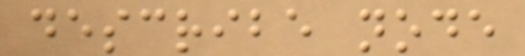describe node
